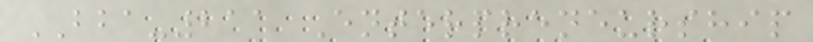BBA-211 Enterpreneurship
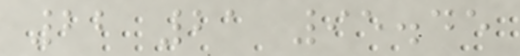22 21 95.45
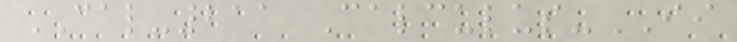CAL-211 Calculus-II
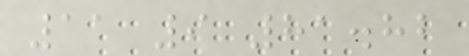11 9 81.82
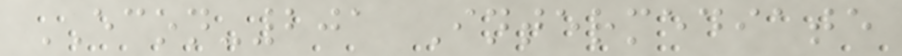ECON-201 Intermediate
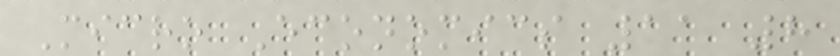Micro Economics 11 8
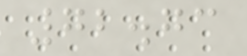72.73
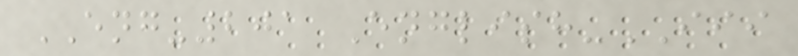ENG-201 English-III
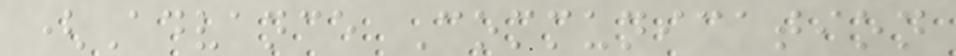(Advance Communication
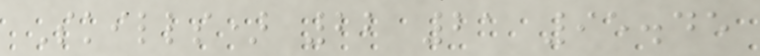Skills) 22 21 95.45
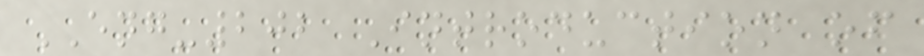ENG-202 Introduction of
